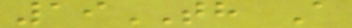19TH A
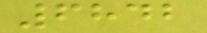6842
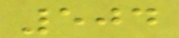504
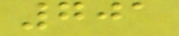701
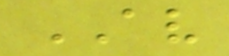AV
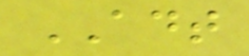ADT
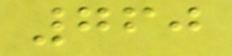760
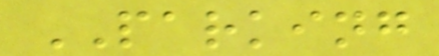PARKING
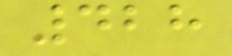428
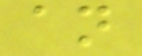an
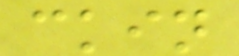ckin
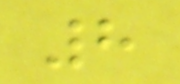8
